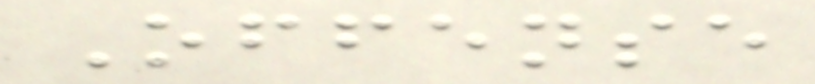Offense
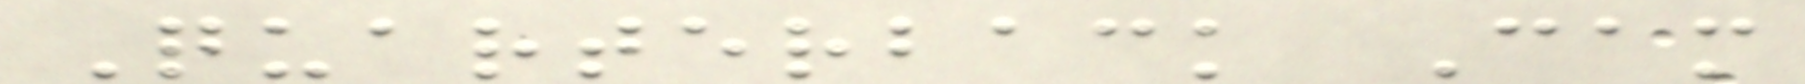Quarterback Cam
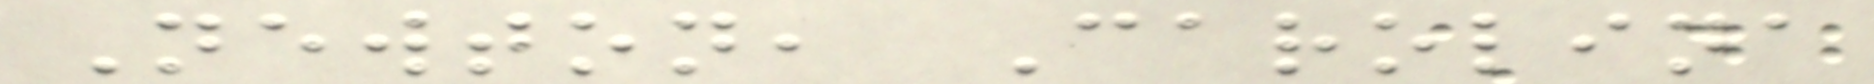Newton, Carolina
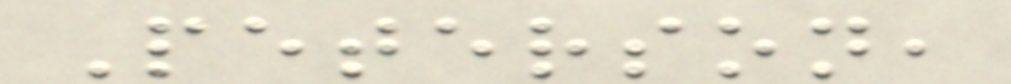Peterson,
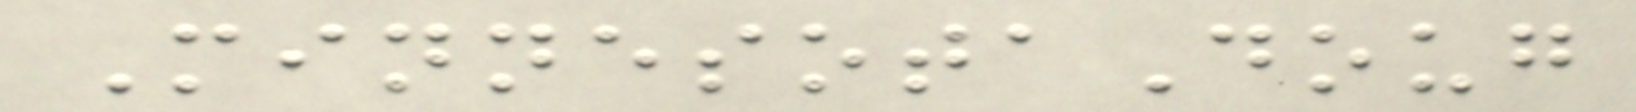MinnesotaDoug
